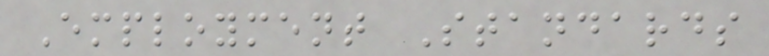Employment Standards
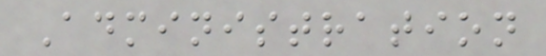Administration
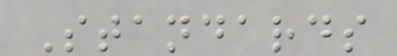Standards
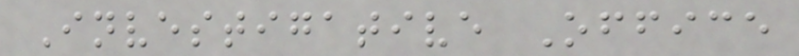Investigative Office
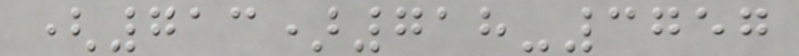(713)718-3757
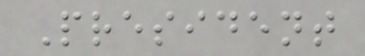President
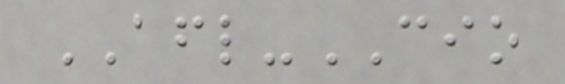AFL-CIO
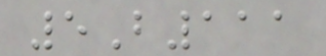5B111
